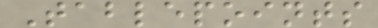Tablepoints
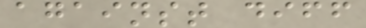against diff
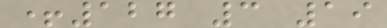+127 3 19
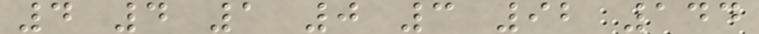4 4 1 0 3 92 144
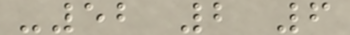-52 2 6
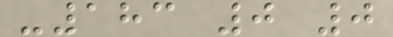-183 0 0
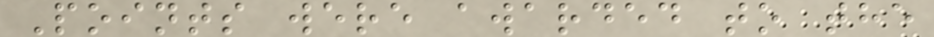Points were awarded to the
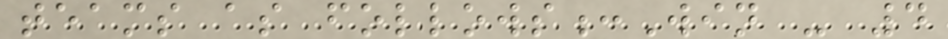teams as follows:Win - 4
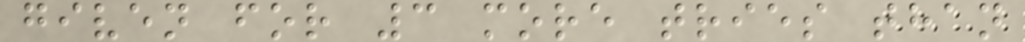given for 3 more tries than
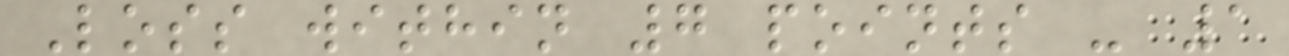Loss within 7 points - 1
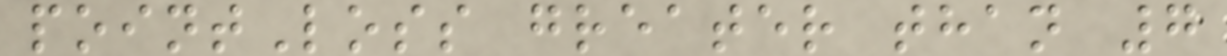pointLoss greater than 7
